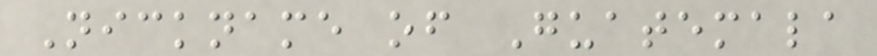Nickname of Guatemala
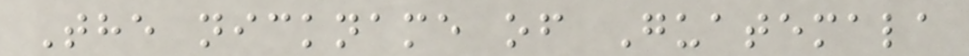The nickname of Guatemala
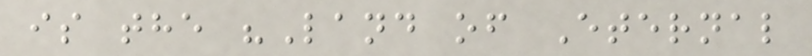is the "Land of Eternal
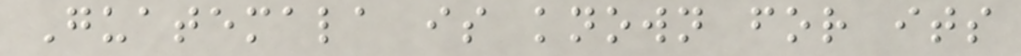Guatemala is known for its
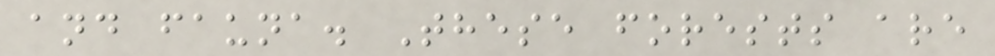and fauna. These forests are
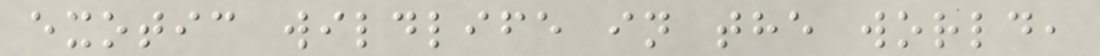exotic wildlife in the world,
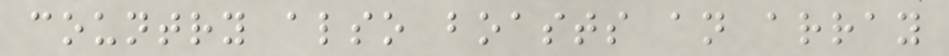country also boasts an array
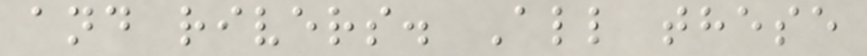and rivers. All these
